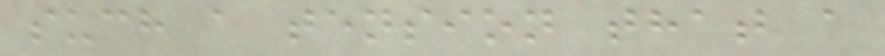such a tension that a
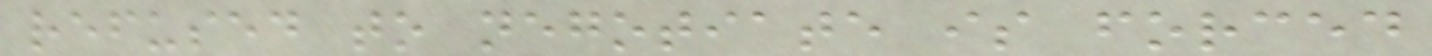refused to negotiate is forced
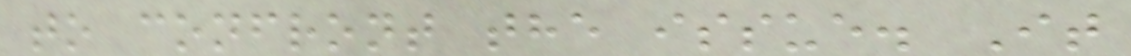to confront the issue. It
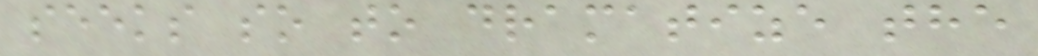seeks so to dramatize the
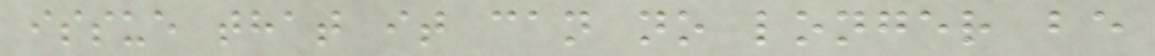issue that it can no longer be
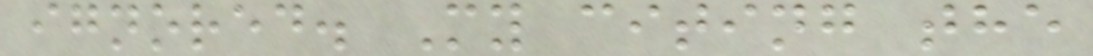ignored. My citing the
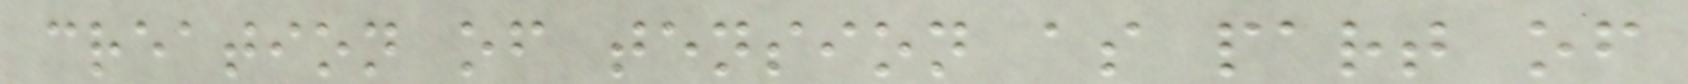creation of tension as part of
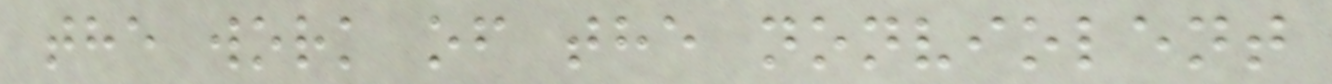the work of the nonviolent
